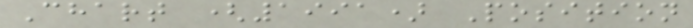Chart (1991) Position
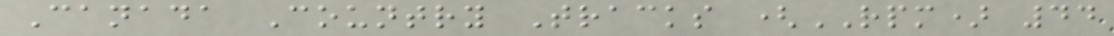Canada Country Tracks (RPM) 44
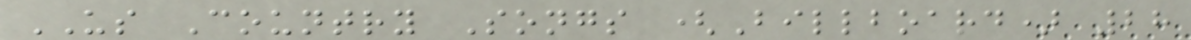US Country Songs (Billboard) 28
